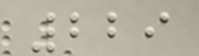229
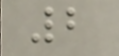2
